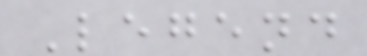Legend
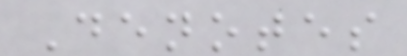Denotes
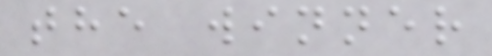the winner
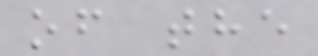of the
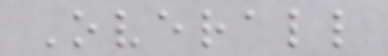Overall
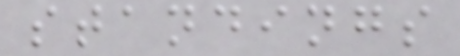standings
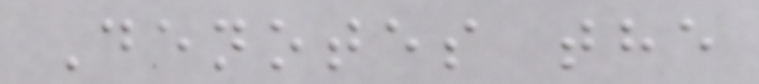Denotes the
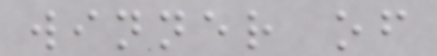winner of
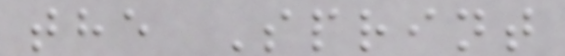the Sprint
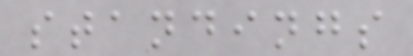standings
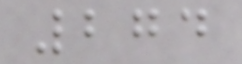274
